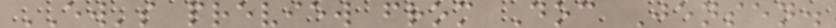EW's preview from Doc Jensen.
